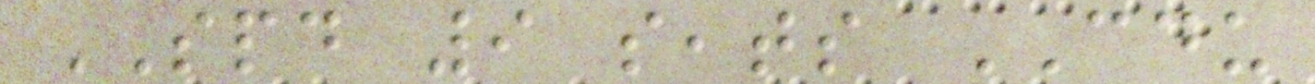SPD 9 seats CDU
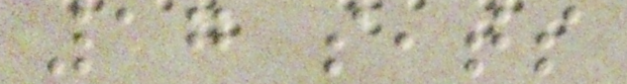17 seats
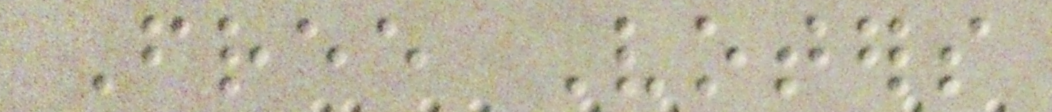Free Voters
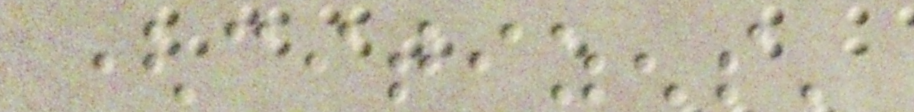(citizens'
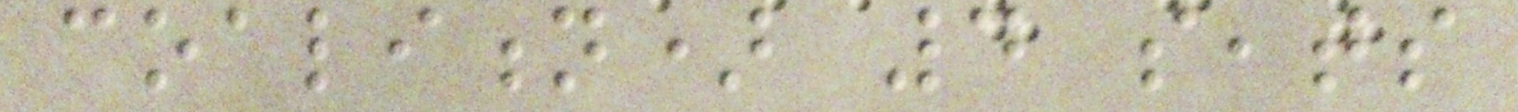coalition) 4 seats
